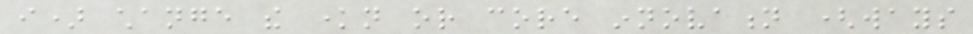i) change the known or core innovation (ways
